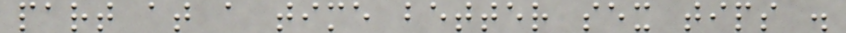part at a time better sex tips .
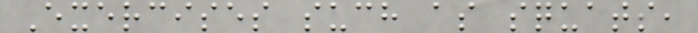Exercises such as squats,
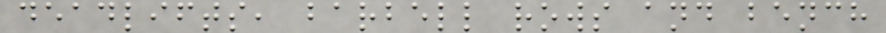deadlifts, barbell rows and bench
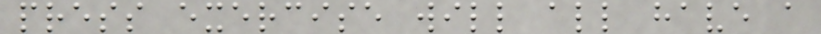press exercise will all have a
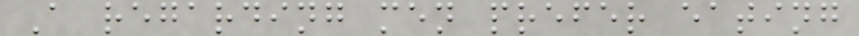A regarding men prefer eating
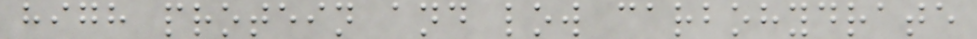high protein and low carbohydrate
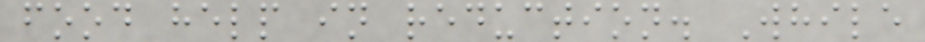food help in reduction. While
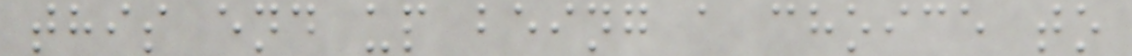this end up being a choice to
